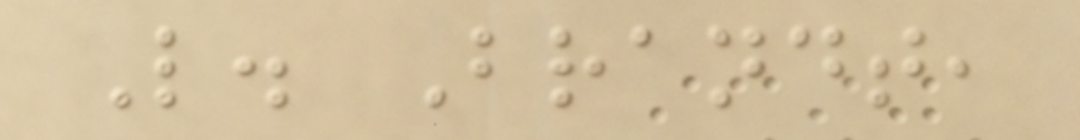L. Brandt,
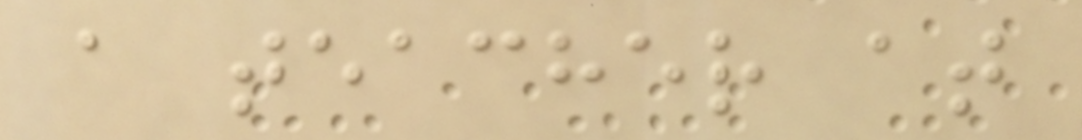a teacher at
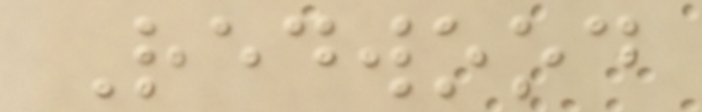Redwood
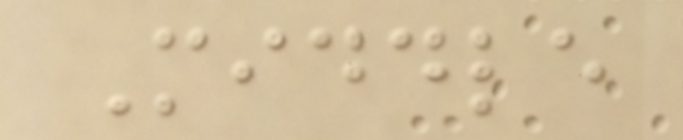Middle
